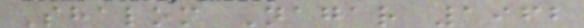Shalom Nagar 1962
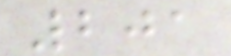201
